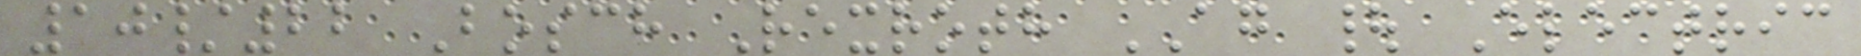10/22 Bosch Rexroth AG | Electric
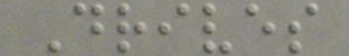Drives
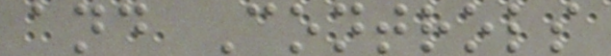and Controls
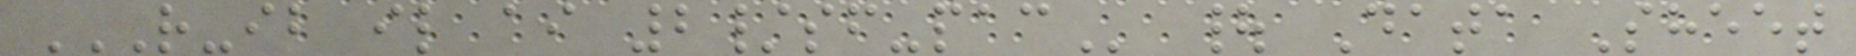R-IB IL AI 2/SF-PAC | Data Sheet
